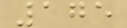175
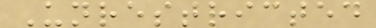Unrestricted
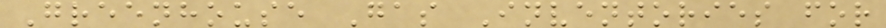Greenhouse Gas Inventories for
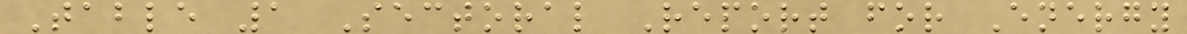Table 1 Sectoral Report for Energy
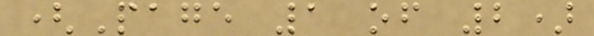(Page 1 of 2)
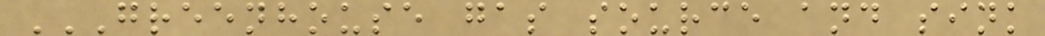GREENHOUSE GAS SOURCE AND SINK
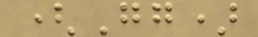(Gg)
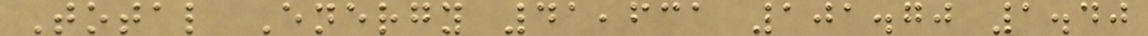Total Energy 41,631 101.70 1.40
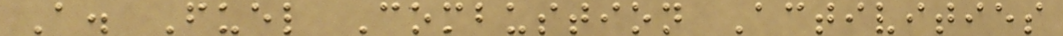A. Fuel Combustion Activities
